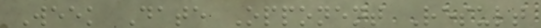Week Date Opponent Result
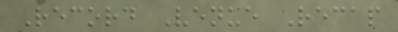Record Venue Recap
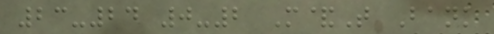23-24 0-2 M&T Bank
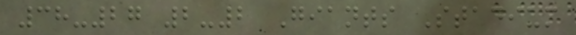38-27 2-2 Giants Stadium
